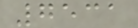7531
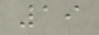19
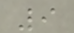9
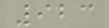923
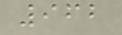962
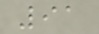91
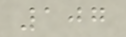107
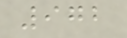972
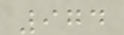974
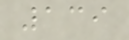139
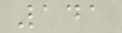141
